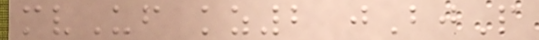mvUf kz2 jBjP
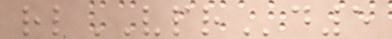rlVPRd5
